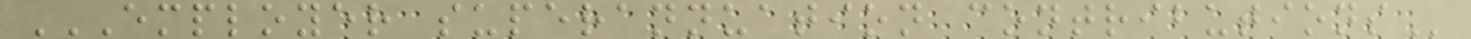EMPLOYER SUPERANNUATION CONTRIBUTIONS
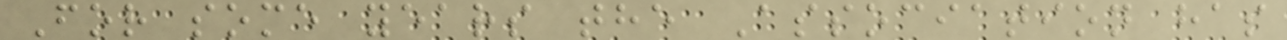For some years the Association has
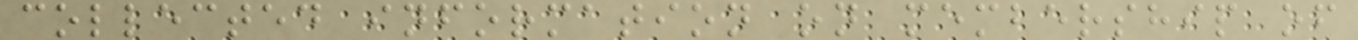collected information on membership of
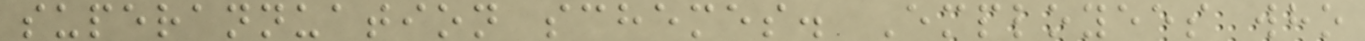superannuation schemes. Employees who
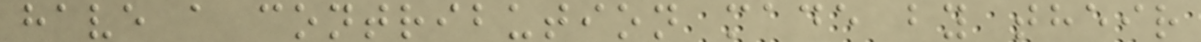have a contribution made by their
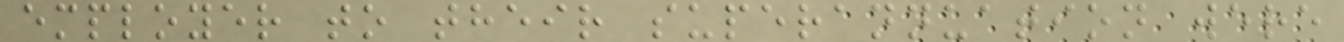employer to their superannuation were
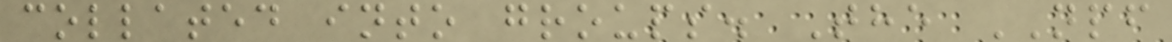collated into groups. The NPF
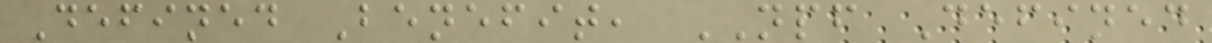Defined Benefit, NPF Defined
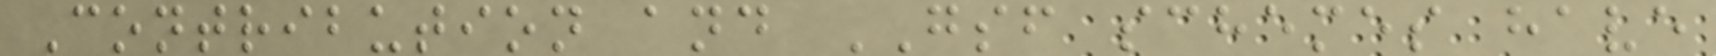Contribution and GSF schemes have
